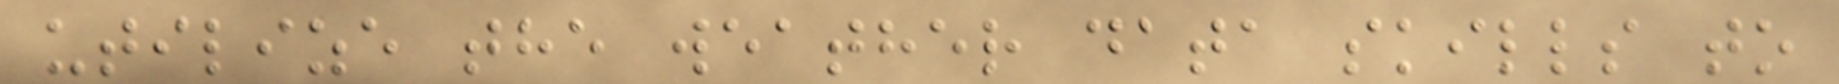utilize the weather data skills to
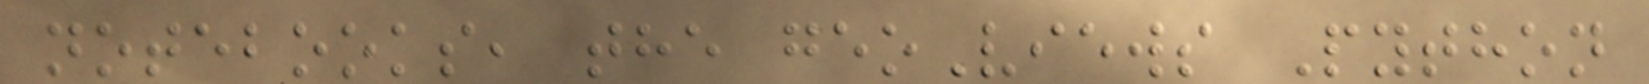notebooks, the geoViews Python
